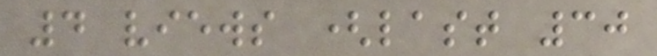4 views (last 30
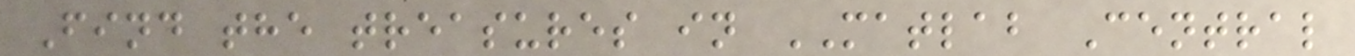Find the treasures in MATLAB Central
